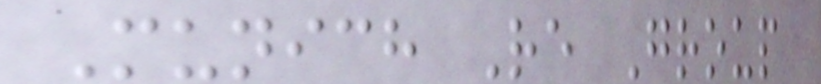Munich Re Group
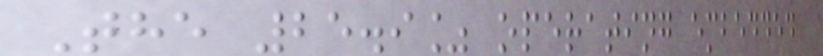The 25.9% operating embedded
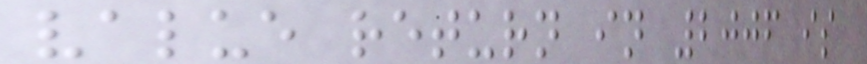value return in 2006 is
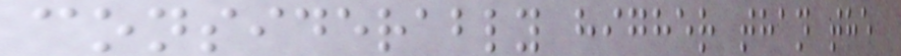considerably higher than the
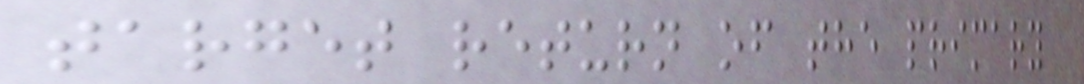target return of the primary
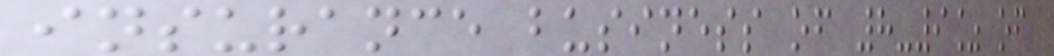insurance business of 8-9% of
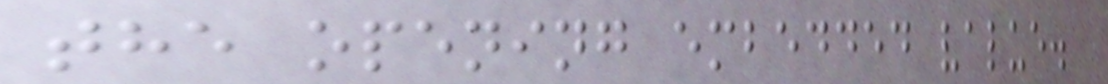the opening embedded value.
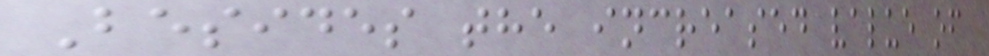Besides the increased value of
